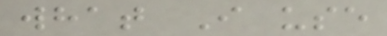what I use
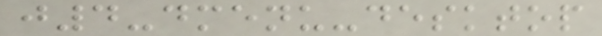j4-dmenu-desktop
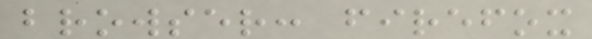browser: firefox
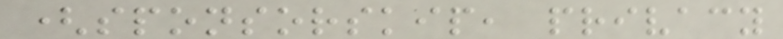(sponsorskip, privacy
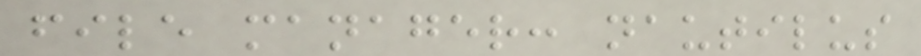file manager: nautilus
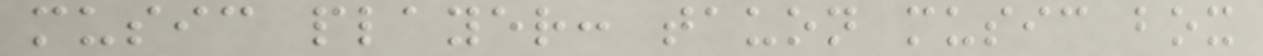music player: tauon music box
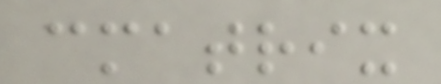cmatrix
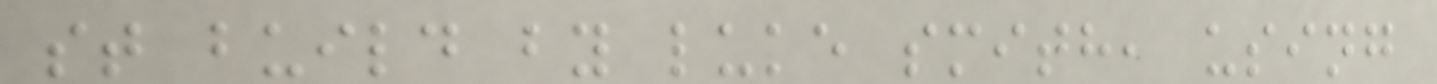st build by luke smith, using
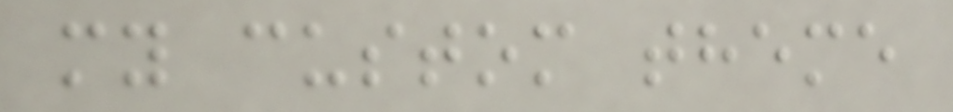my custom theme
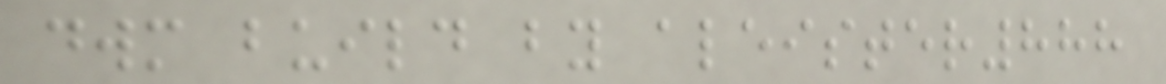dwm build by aleister888
